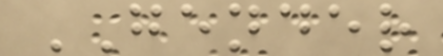GENDER
